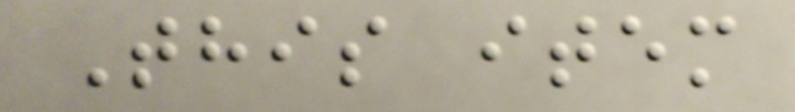This item
